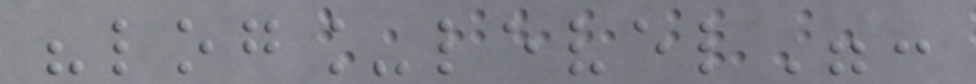"log_level":
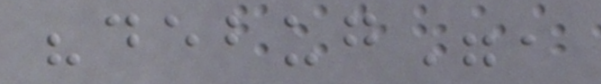"debug",
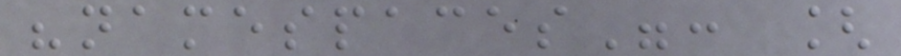"namespaces": [
